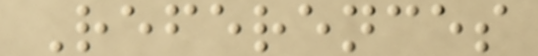References
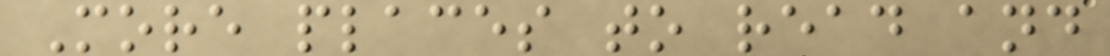More places to read and
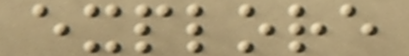explore
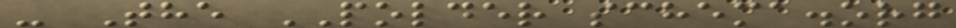- The POLDER schema.org
